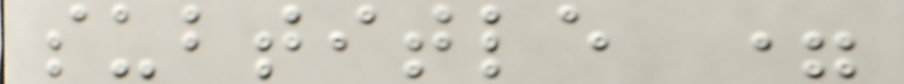subtitle =
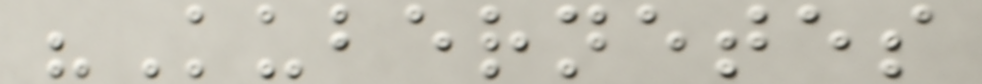"Kubernetes
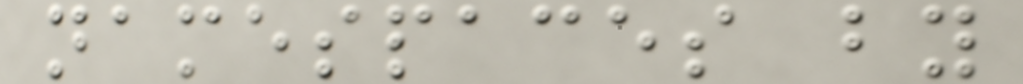namespaces by
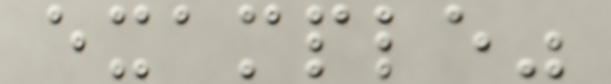example"
